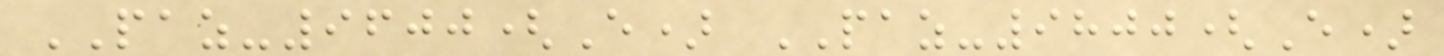PAZ-9600(E) PAZ-9800(E)
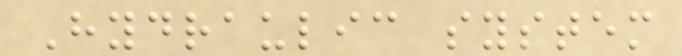Hydraulic system
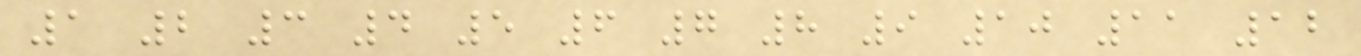1 2 3 4 5 6 7 8 9 10 11 12
